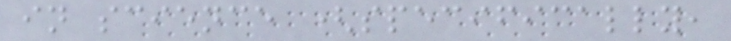in science (specifically,
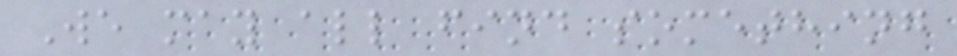We may all find something
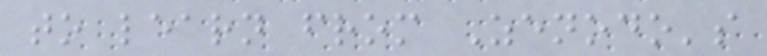to learn from Zenodo's
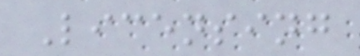Licensing
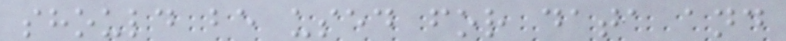should be used for data and
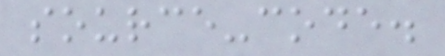source-code.
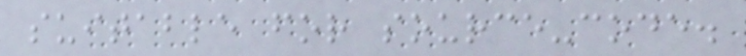suitable for source-code.
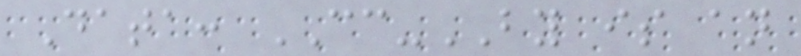Data: CC-BY is an
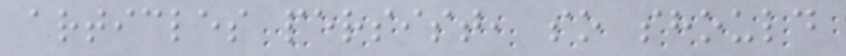articles persist, so should
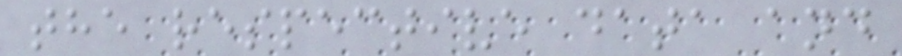the respective data and
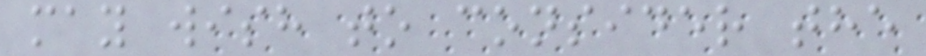may wish to consider the
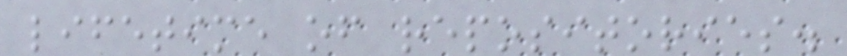lifetime of repositories.
